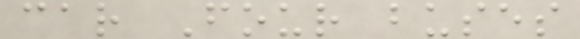car Four buses
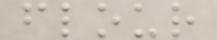flour
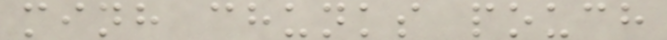minh chunks pouch
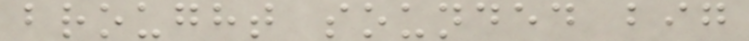brought sounded big
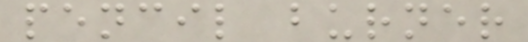pencil burner
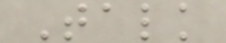Talk
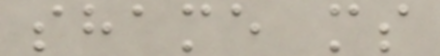shame ms
